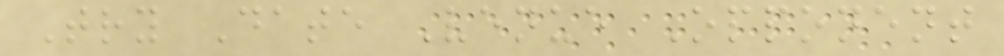Try Date Venue Opponent
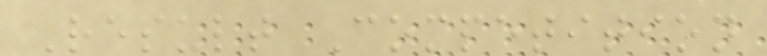Result Competition
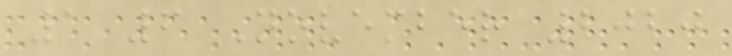1 6 November 2020
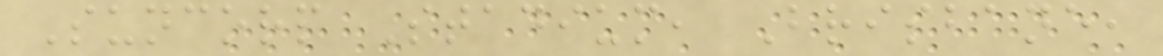Suncorp Stadium, Brisbane,
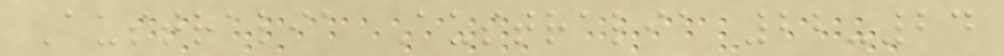Australia Australia 22-24
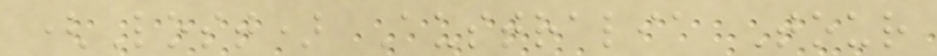(Lost) Australia Tour
